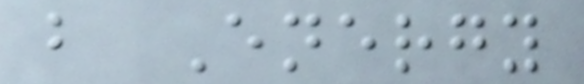b Energy
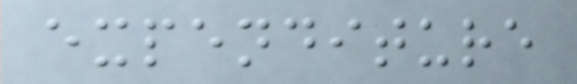expenditure
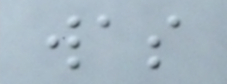was
